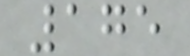175
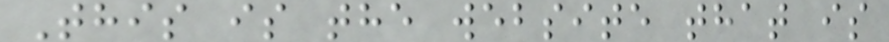This is the website that is
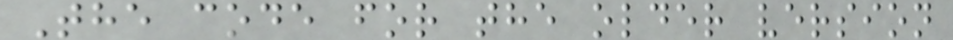The code for the older version
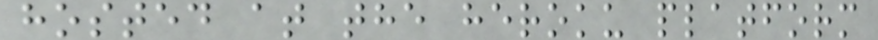hosted at the heroku platform
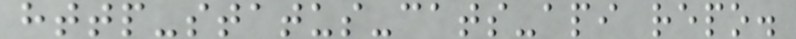http-status-cats-api repo.
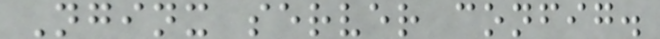Nginx server config.
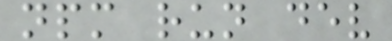npm run dev
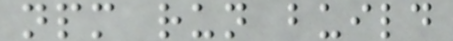npm run build
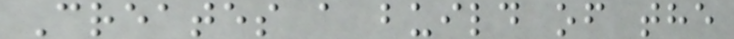Creates a build of the
